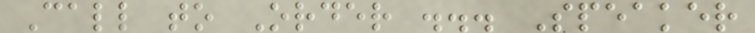Call to Order ... Speaker
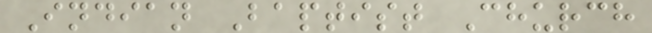Indian Baptist Church
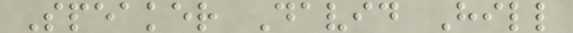Speaker David Hill
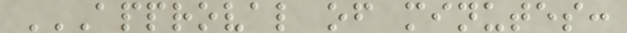APPROVAL OF MINUTES:
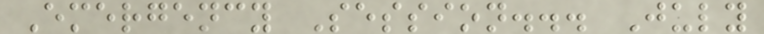Emergency Session... July
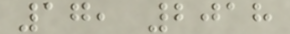17, 2018
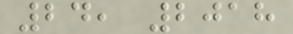24, 2018
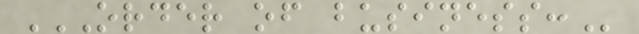ORDER OF BUSINESS:
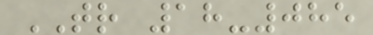TR 18-085
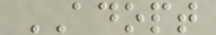ADOPT
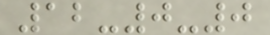12-0-0
